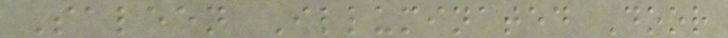Saleen Illuminated Door
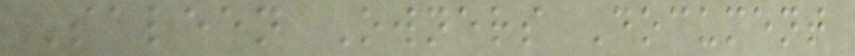Saleen Owners Document
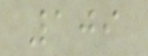109
